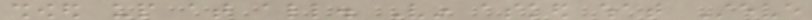showed up at all. Vin asked what Steve
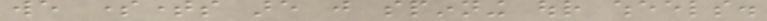we sometimes are just spinning our wheels.
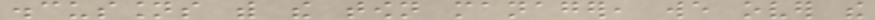discussions with the town manager, we over the
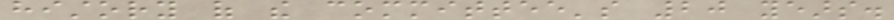history of the committee's 20 years.
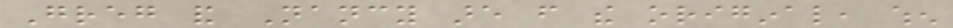Greg and Nancy are from the original, when
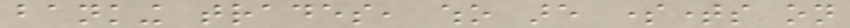banking trades, who are sometimes on
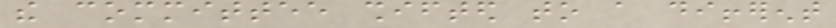the committee shifted to a different
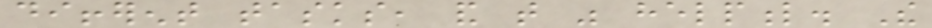different tasks, and that was helpful. The
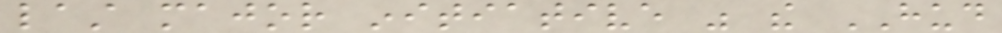last major initiative was the HUD
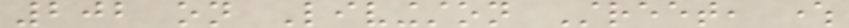202 on Livingston Street, where
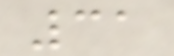31
